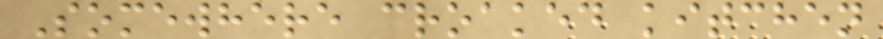Somewhere croaked kitchen
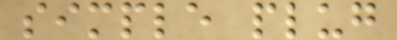simple plug
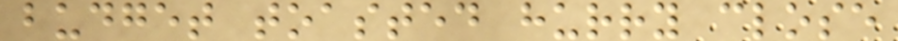budget toasted hurry close
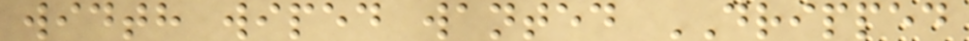width wiped wanted DRIPPED
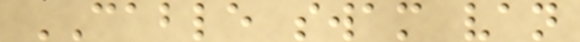CABLE swam van
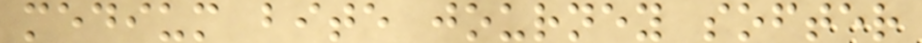medium bite journey softer
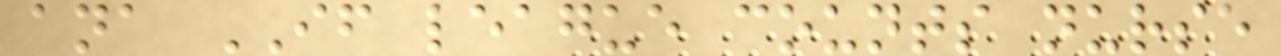ana IF league counts nurse
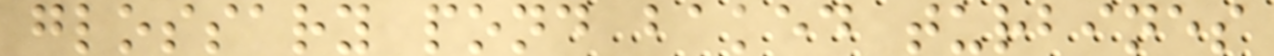glossary pond baked turbines
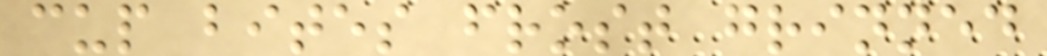cup bites frost grinned
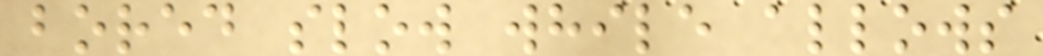bored slow while allows
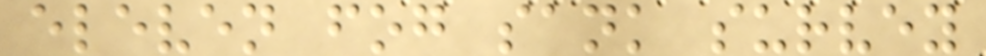eleven fog sank survey
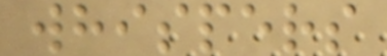whispers
